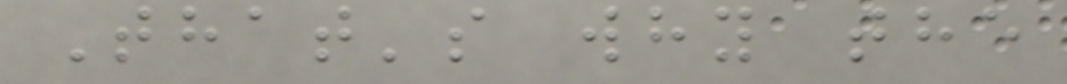That's why the
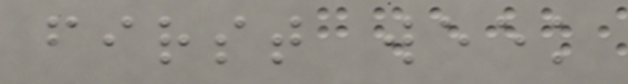first week
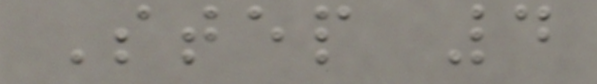Step 4
